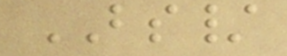BS/
